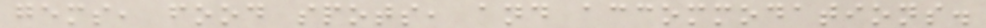gems, food spots, and accommodations.
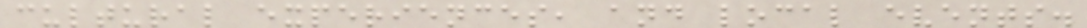cultural experiences, and local events.
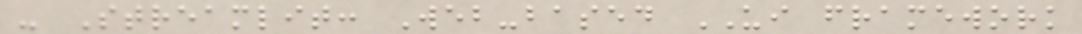- Streamlit: Web-based UI framework
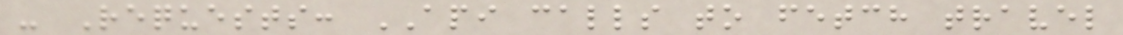- Requests: API calls to fetch travel
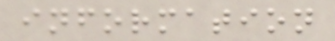information
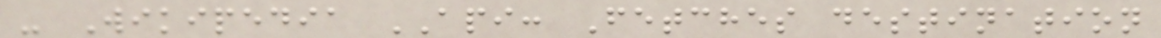- Wikipedia API: Fetches destination
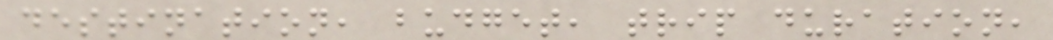destination, budget, trip duration,
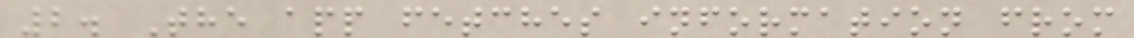2. The app fetches information from
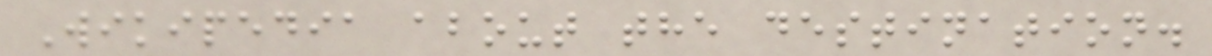Wikipedia about the destination.
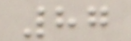87
